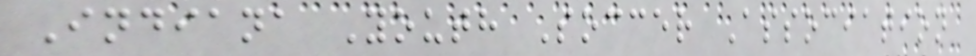Indiana Youth Soccer Association
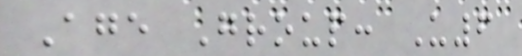Age Group: U6
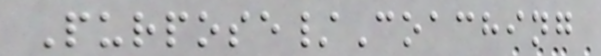Purpose/Coaching
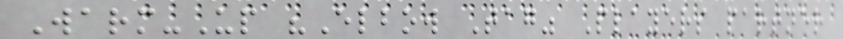Warm-Up "Elbow Tag" Players partner
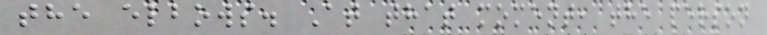the elbows. At that moment, the person
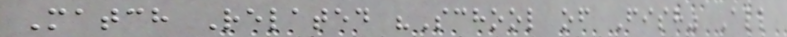Match Related "School of Fish" All
